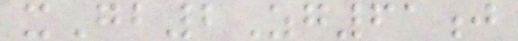xGb2Zg61j
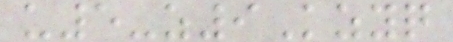u5-z9Kzyq
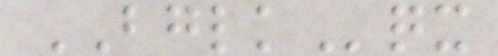BGLKqx
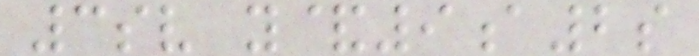3sv y&9a2s
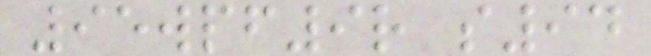95wpf9r s94
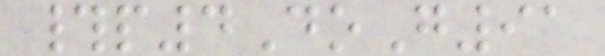#p4DoG91
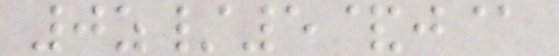0z/5&j@
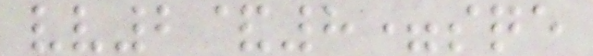vv2&8=sqe
